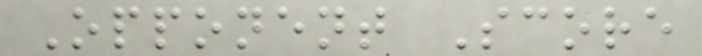Opponent Score
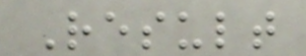Result
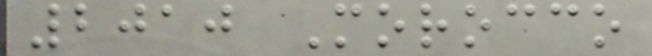2010 Morocco
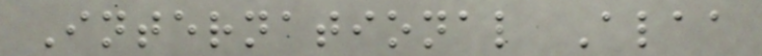International Alaa
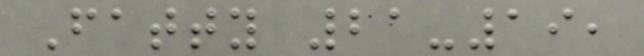Fatty 21-19,
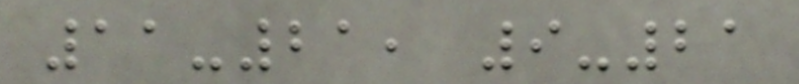11-21, 9-21
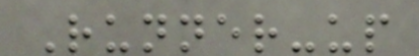Runner-up
